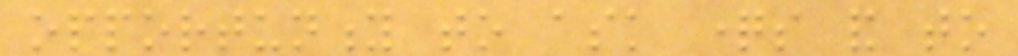opportunity to ask questions and to
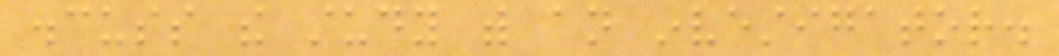discuss the study with an investigator.
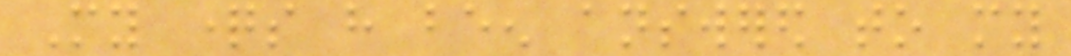My questions have been answered to my
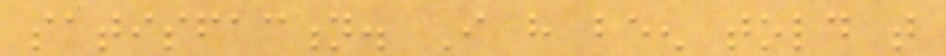satisfaction. I have been told that
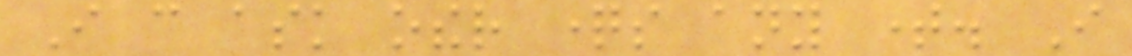I can ask other questions any time. I
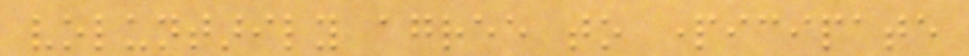voluntarily agree to participate
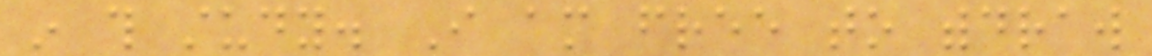in this study. I am free to withdraw
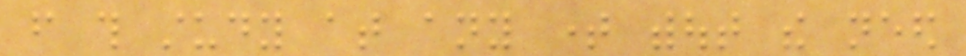from this study at any time without the need
